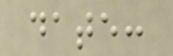date:
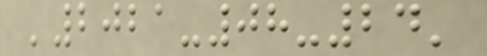'2021-08-24'
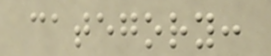category:
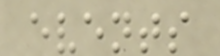events
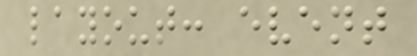layout: event
